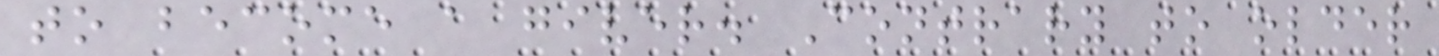to become a giver. Contrary to older
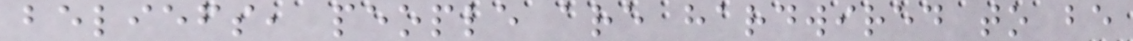beliefs, people are hardwired to be
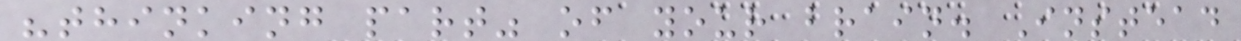"thinking part" of your brain. Instead
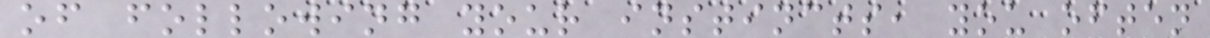of following your instincts, you often
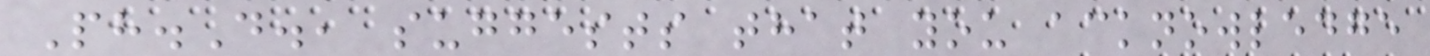Ph.D., suggests that you acknowledge
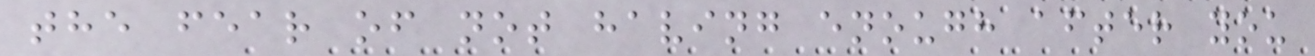the fear of not having enough after you
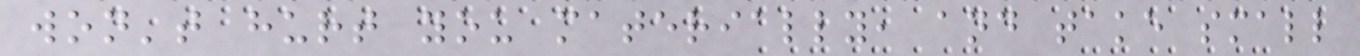won't hurt you materially, and take small
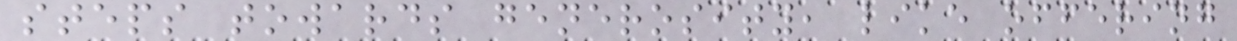steps towards generosity, like offering
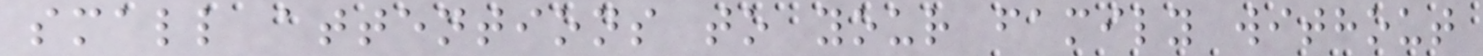small attentions to your family without
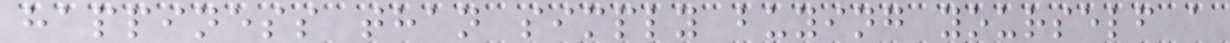happiness than simply buying yourself a
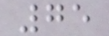75
